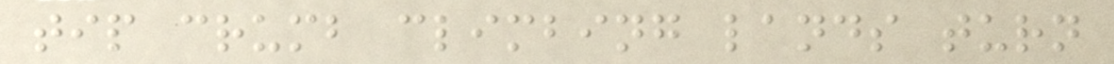tip crumb climbing lands turn
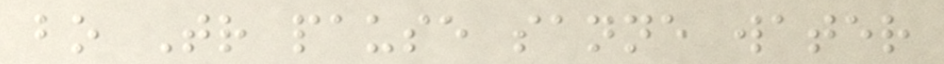bo Tr pause sanne water
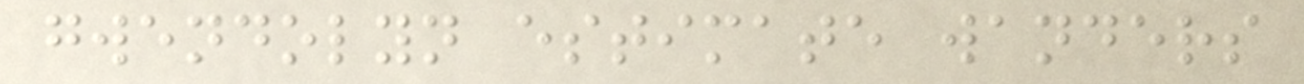gwendolyn estimate wanders
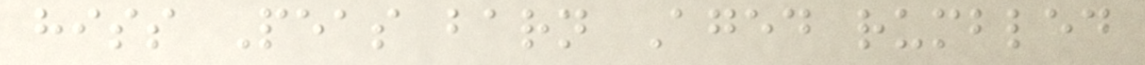hiss Peas barn Aged rumbled
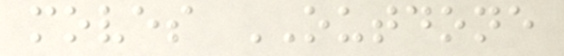moves OUTDONE
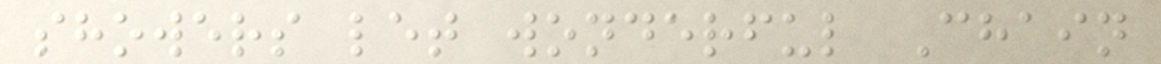showers let wonderful Chain
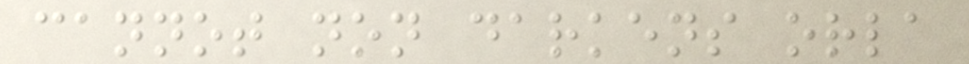cannot non darkens orla
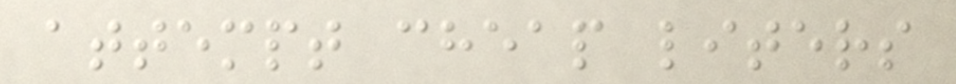attempt cheap liters
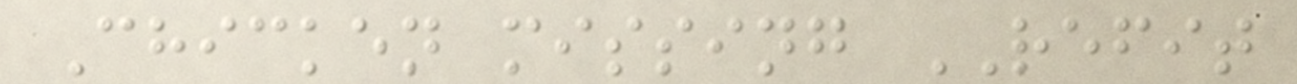Chicken missing REFIT
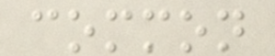common
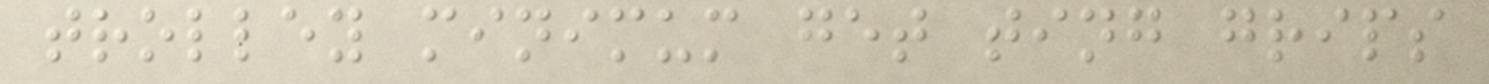trolley minimum get ting grips
